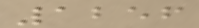1256
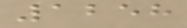1258
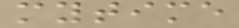mytime
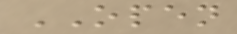OPEN
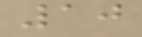10
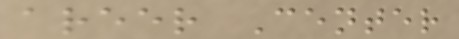areer Center
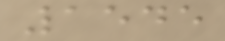1545
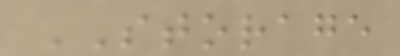STORAGE
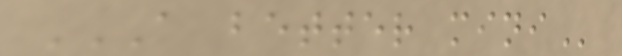A BETTER MINI
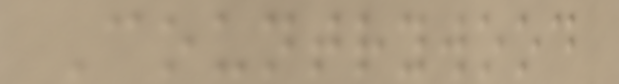Countrywood
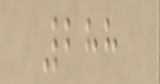288
